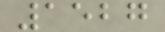1527
